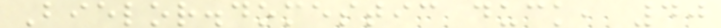Bielor.domestic duck, 40
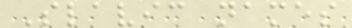Slavic names
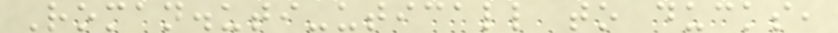Roman.uti-uticall to ducks,
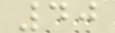40
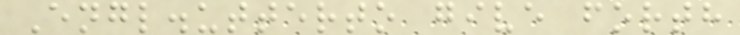Engl.utterto give forth
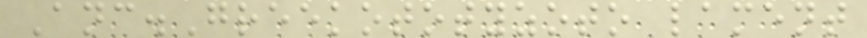Anc.Greekototyzoto lament
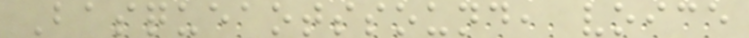Basqueaotssound, voice
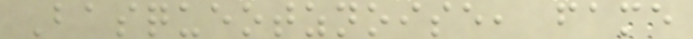Basqueotznoise, fame
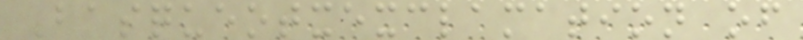Basqueotxexclamation of
